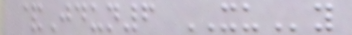&Jdun6 XUy
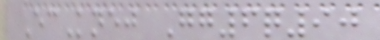EcKnej Gg6q90
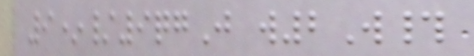9*/9qgJ w2W#
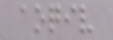aoqiv
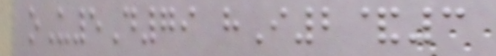oU5D79 hI2&3
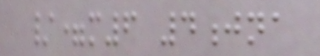/=m6 4jna
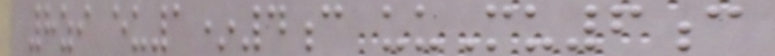8zi eu1*4c uuMu6c
